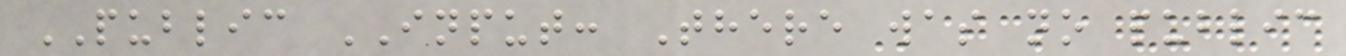PUBLIC INPUT: There was no public
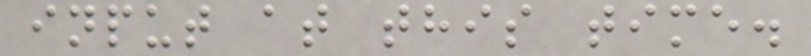input at this time.
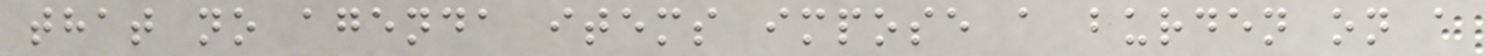that no agenda items impose a burden on a
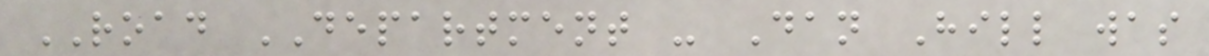ROAD DEPARTMENT - Dan Hill was
